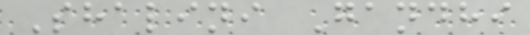Shalini Gandhi
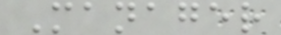Manager
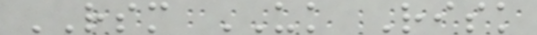RSM UK Risk
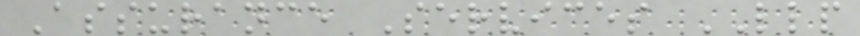Assurance Services LLP
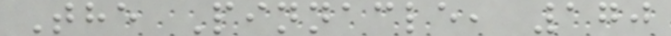The Pinnacle, 170
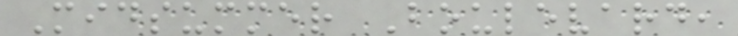Midsummer Boulevard,
